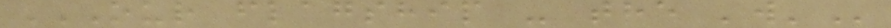OUR FLAGSHIP - THE 'W'
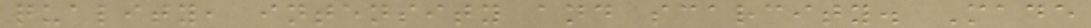quality, intensity and scarcity. Made
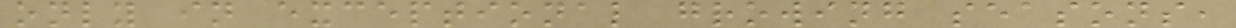only in exceptional growing seasons,
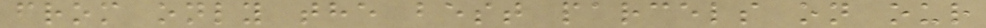from only the best parcels on our
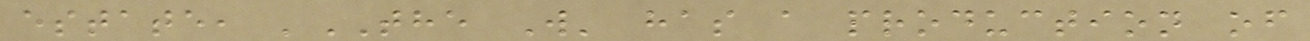estate, 'THE W' has a production of
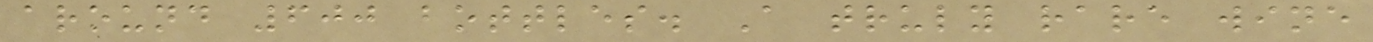around 600 bottles. A truly rare wine
